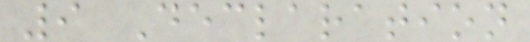9 Declaration
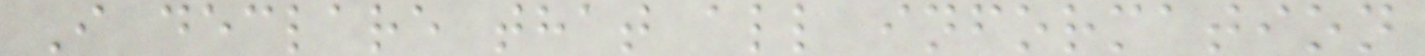I declare that all information
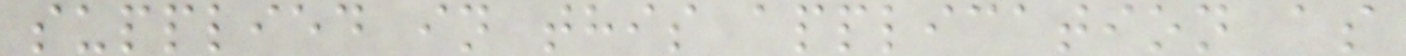supplied in this application as
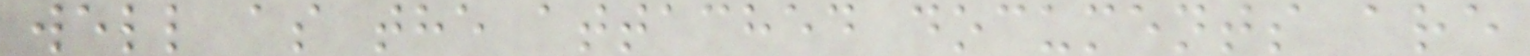well as the attached documents are
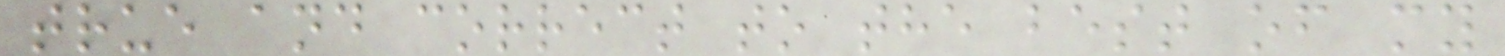true and correct to the best of my
